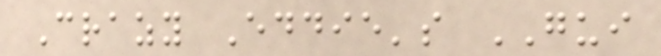Crazy Eddie's GUI
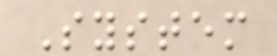System
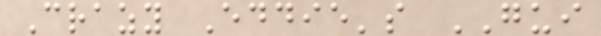Crazy Eddie's GUI
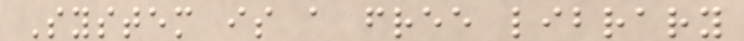System is a free library
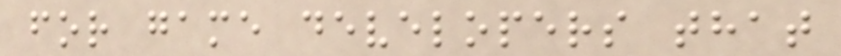for game developers that
